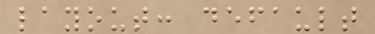layout: default
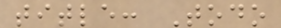title: Todo
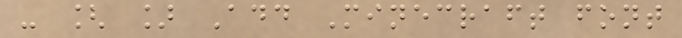- [ ] Add Minecraft font
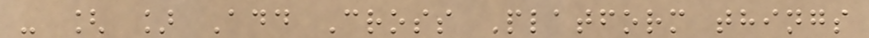- [ ] Add Cross Platform things
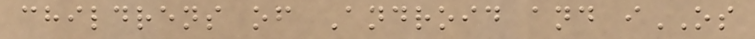childrens of Android and iOS
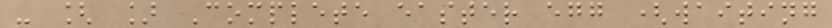- [ ] Complete easter egg (waiting
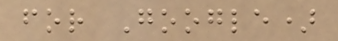for Google)
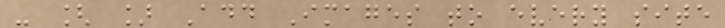- [ ] Add Images to every site
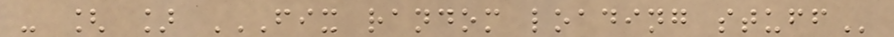- [ ] FIX RANDOM LOADING STUFF
